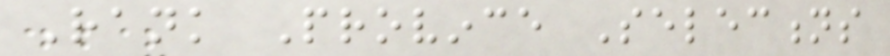Rank Province Selections
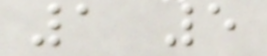1 5
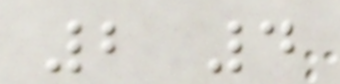2 4
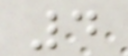4
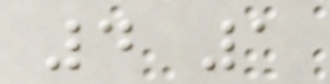4 1
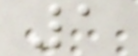1
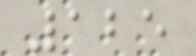125
